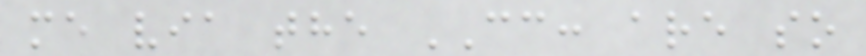me via the CC: are so
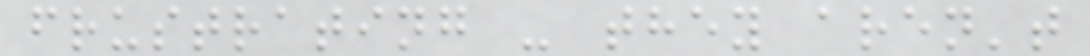frustrating - they aren't
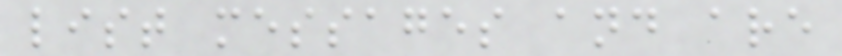list messages and are
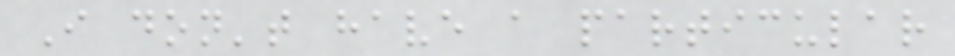I don't have a particular
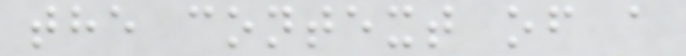the context of a
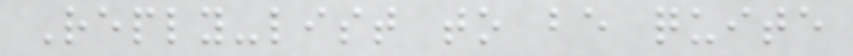Reply-list to be quite
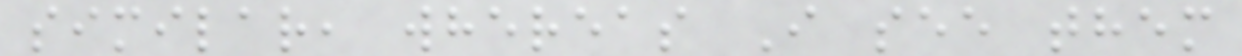similar, whereas I see them
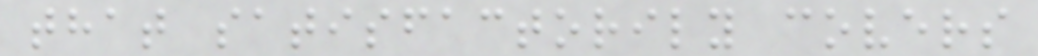that satisfactorily covers
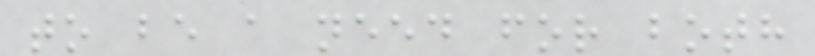to be a need for both
